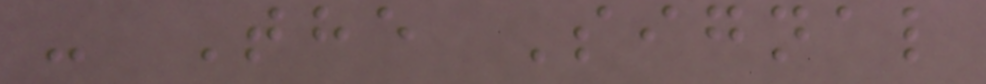- The Signal
